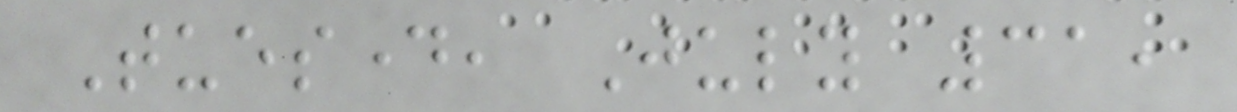Tuesday, July 31,
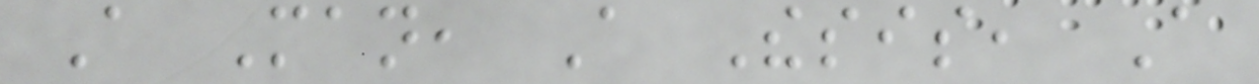A Man, A Thesis, A
